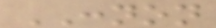CONNON
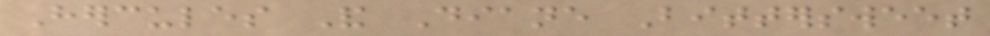Hercules And Diane Bittersweet
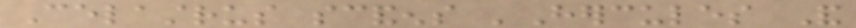Celastrus scandens 'Hercules And
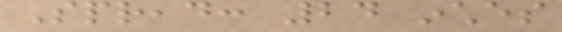Spread: 24 inches
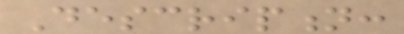Description:
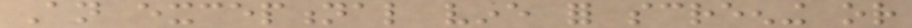An exceptional vine for screening or
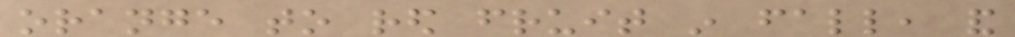orange to red fruit in fall, and
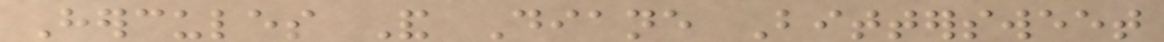Hercules And Diane Bittersweet
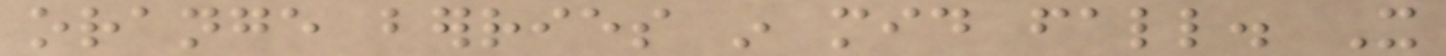orange berries in mid fall. It
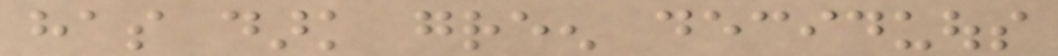has dark green deciduous
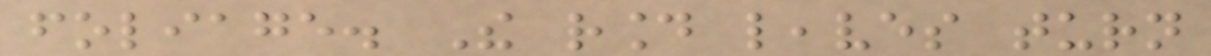foliage. The round leaves turn
